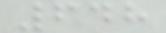648
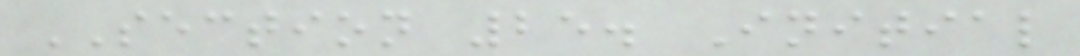SECTION 25. Initial
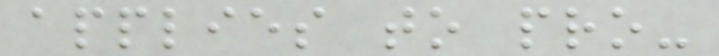applies to pro-
